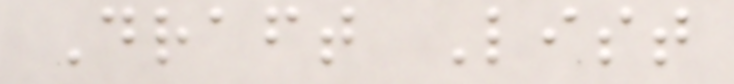Draft List
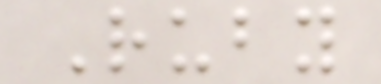Ruby
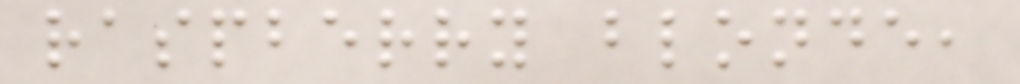raspberry blonde,
